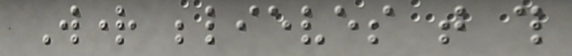Wright believes that this
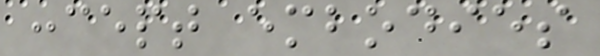concept embodies
